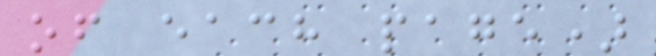of each page)
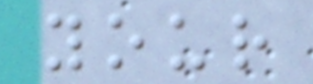your
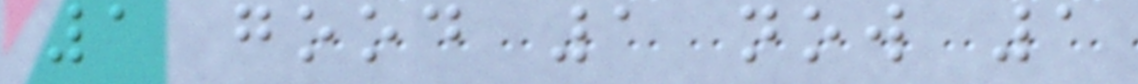1 good 1 now 1
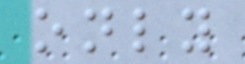only
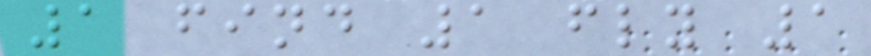1 find 1 fly 1
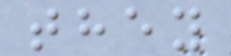they
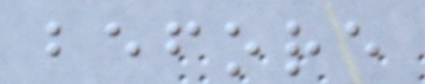before
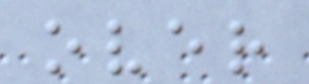over
